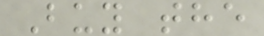Buy the
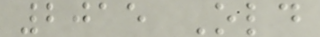2015 Old
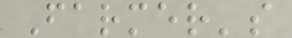Farmer's
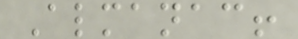Almanac!
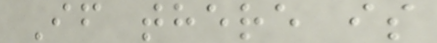If there is
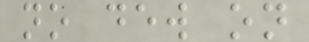no dew on
